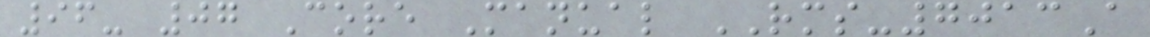96- 07 Core Manual RMS-7013A
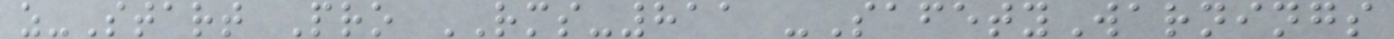z-Start Pro RMS-811 -SafetyWarnings
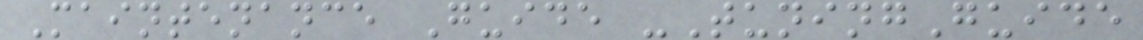Maintenance Guide -TuningGuide
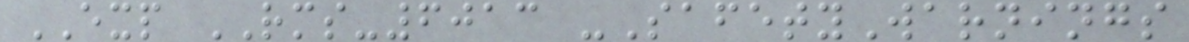EXP RMS-6013 -SafetyWarnings
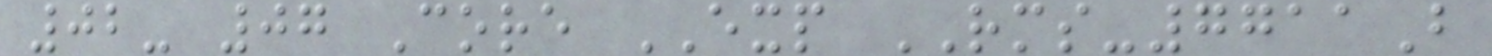02- 07 Core EXP RMS-7711B
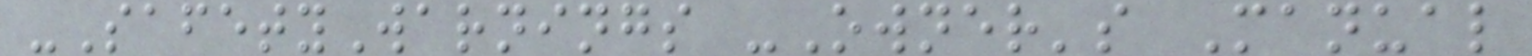-SafetyWarnings -Owner's Manual
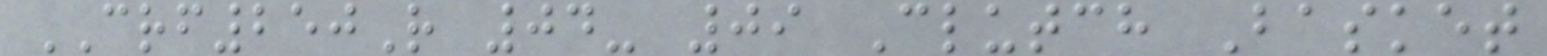CRF250R 04- 09 Clutch Basket
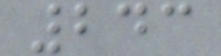243
